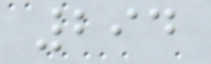294
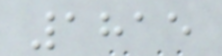1815
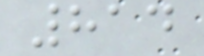814
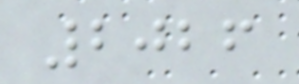2026
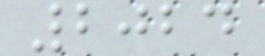2024
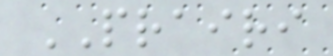PRAIRI
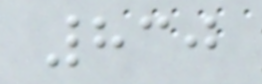830
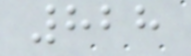828
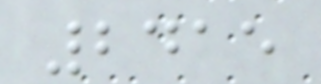2415
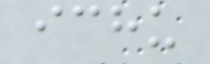ichu
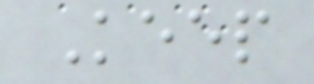Keep
